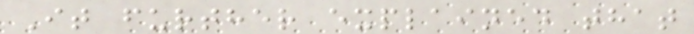It further explained that
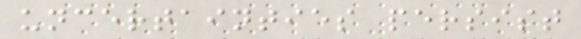uncertainties persist
